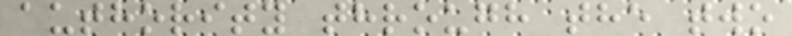authority through the two
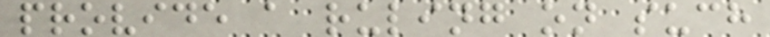provide a ruling on such
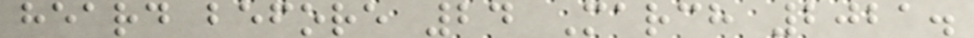heard before 24 March 2021.
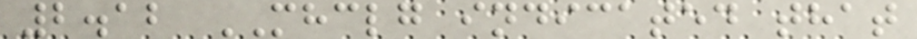2.12 MHCLG indicated that
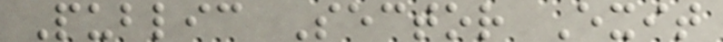Public Sector Exit
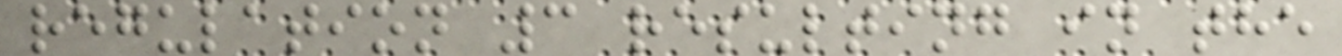regulation 3 resulting in the
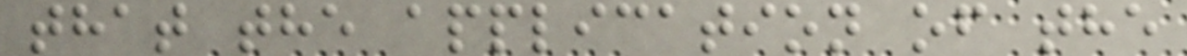that the application of the
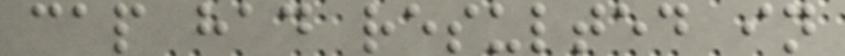cap had resulted in
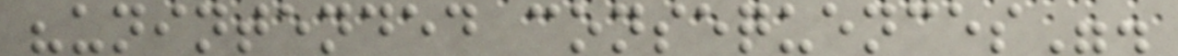"unintended consequences".
